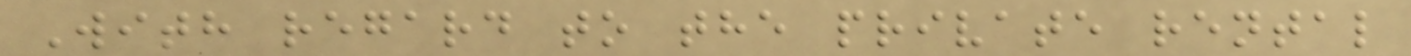With regard to the private rental
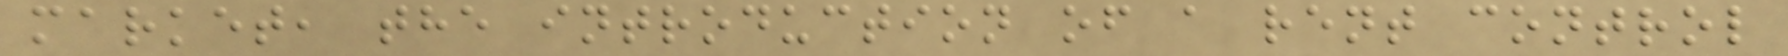market, the introduction of a rent control
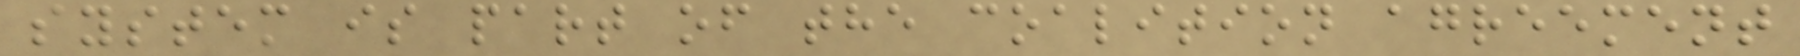system is part of the coalition agreement
